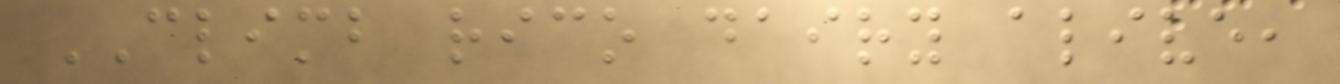CLIMB rico dairy alive,
